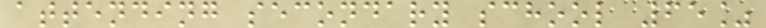attending secondary school 65%
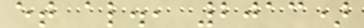et al., 2013)
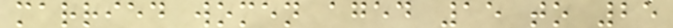married women aged 15 to 25
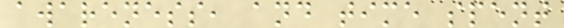awareness, and time spent
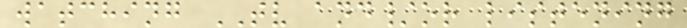watching TV and/or listening
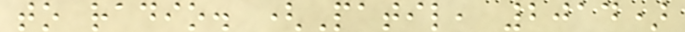to radio. (Patil, 2014)
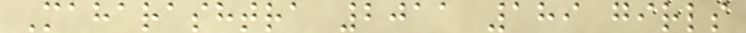Maharashtra 2011 189 girls
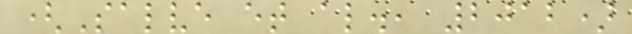(Salve et al., 2012)
